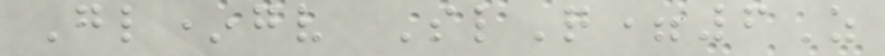Gl*gv SlQ=6Z
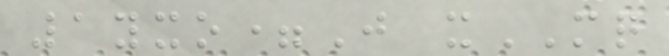1yxo=J xMQ
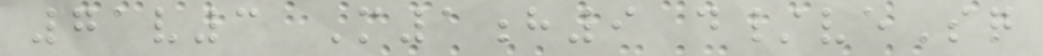71v3 M1h9 d/veSq
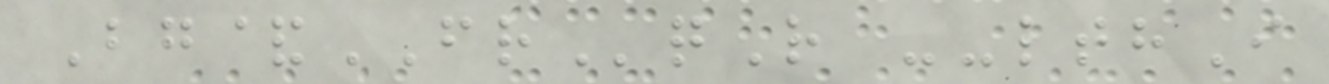Bg&FRqR --lthI
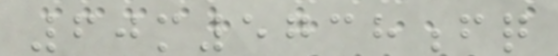60m5738fq
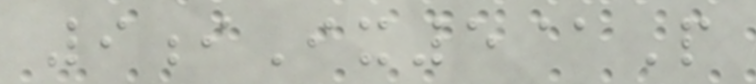9iIx5@P
